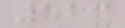123
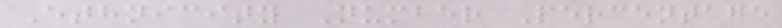Ethnicity Number Percentage
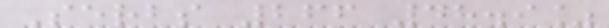Serbs 266 48.9%
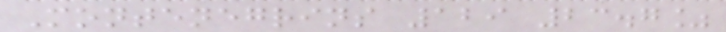Montenegrins 129 23.7%
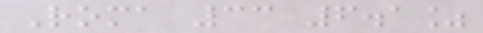Roma 33 6.1%
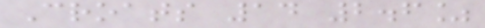Croats 14 2.6%
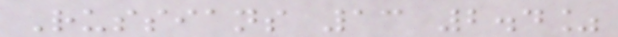Russians 13 2.4%
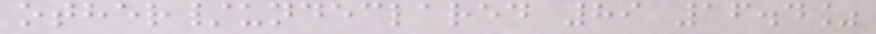other/undeclared 89 16.4%
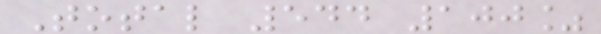Total 544 100%
